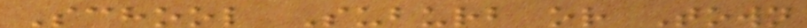School Suburb or Town
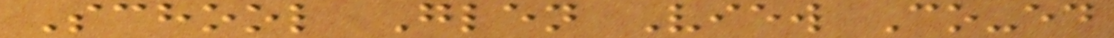School Glen View Co-ed
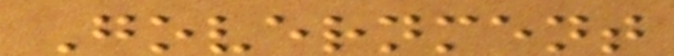Government
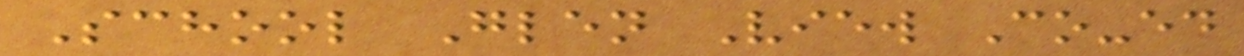School Glen View Co-ed
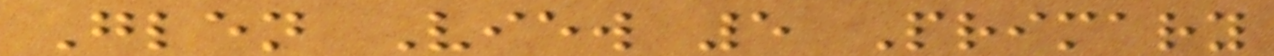Glen View 5 Primary
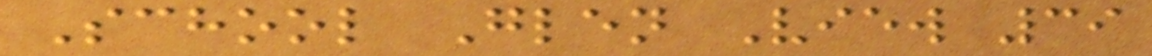School Glen View 39
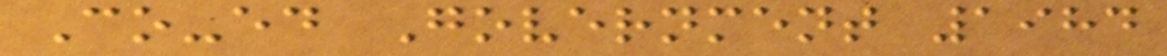Co-ed Government 1984
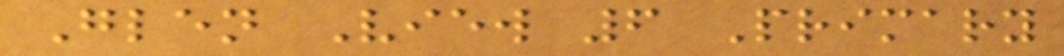Glen View 6 Primary
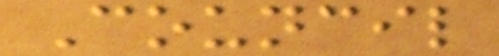Council
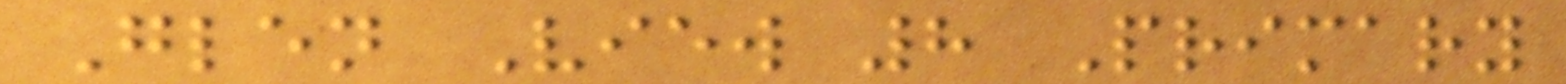Glen View 8 Primary
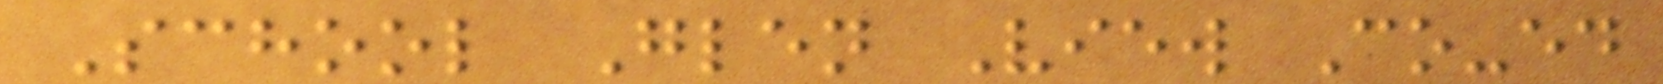School Glen View Co-ed
